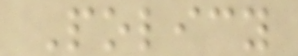Policy
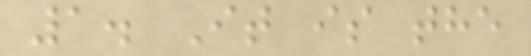1. It is the
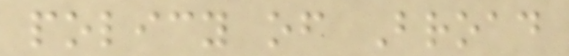policy of Broad
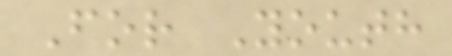For Youth
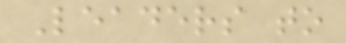Leaders to
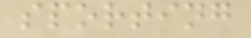sporting
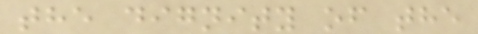the dignity of the
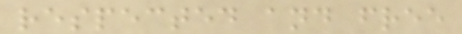respected and free
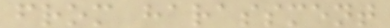from harassment
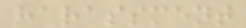harassment
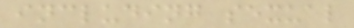including sexual
